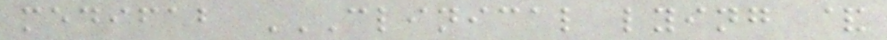medifab CLINICAL LYING &
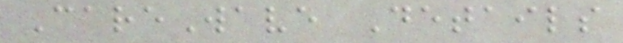CareWave Details
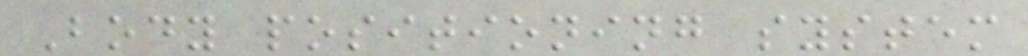Body positioning system
